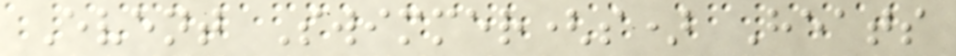Event Swimmer(s) Heats
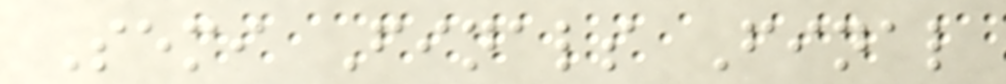Semi Finals Final
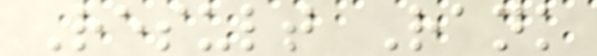Result Rank
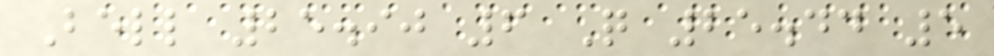Bell 25.90 6 Q 25.44 5
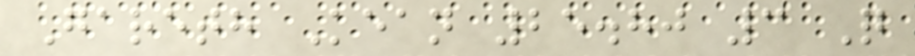Gareth Kean 25.80 3 Q
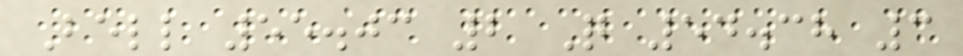Bell 55.03 2 Q 54.38 3
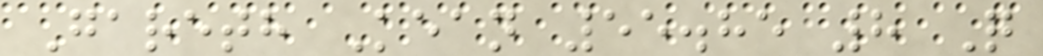Gareth Kean 55.85 8 Q
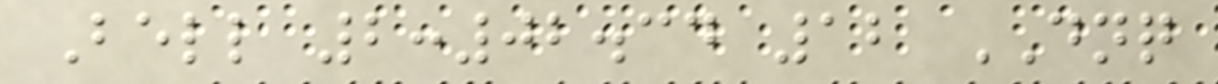Bell 2:02.34 12 DNQ
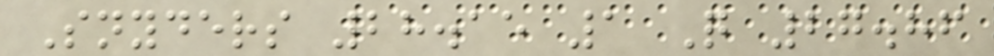Snyders 28.15 1 Q 27.86
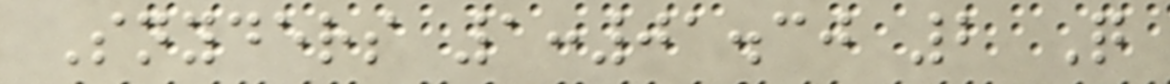Snyders 1:01.30 2 Q
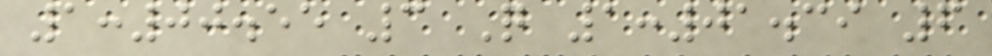1:00.55 3 Q 1:01.39 6
